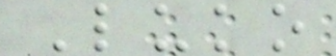Luko
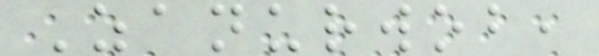Zanurwob,
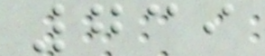739
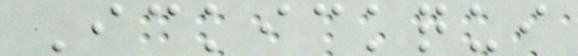Ickickqui
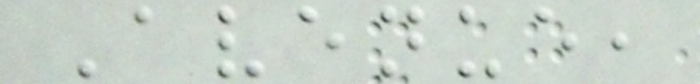Avenue,
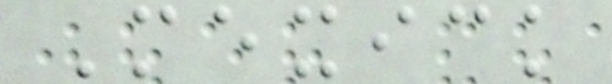Mexick
